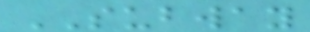SUBWAY
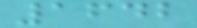1642
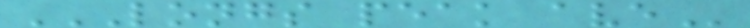LONGS PEAK AVE
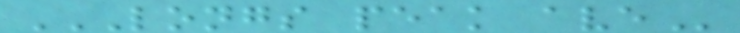LONGS PEAK AVE
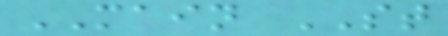MAIN ST
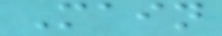Main
